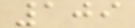109
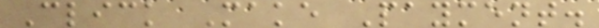Click Make Payment.
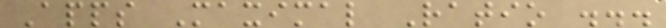Apps Maximal Ratio ...
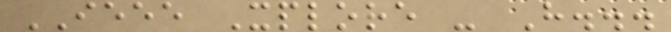IEEE Xplore - H...
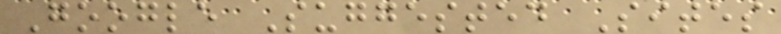Google Suggested Sites
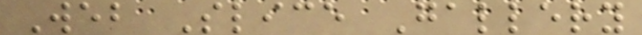Web Slice Gallery
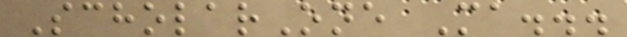ScholarOne Ma...
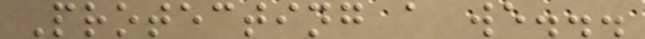Protecting a we...
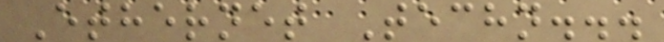Ethernet Techn...
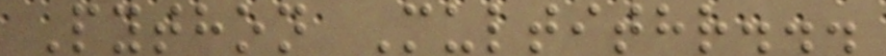Python Multithr...
